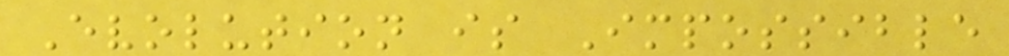Evolution is Impossible
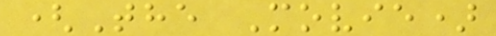(The Movie)
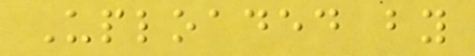Uploaded by
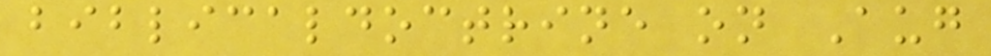biblicaldoctrine on Aug
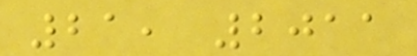21, 2011
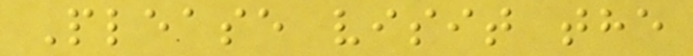Please visit the
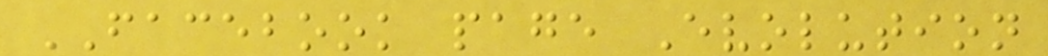FACEBOOK page Evolution
